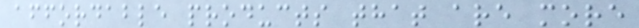affordable products that are more
